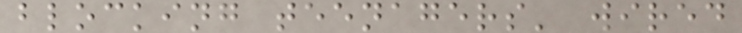blocking teenagers' wired
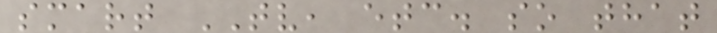smart TV, etc. so that
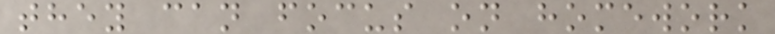they can focus on homework
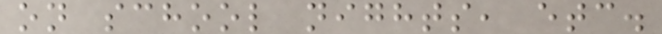on school nights, etc.
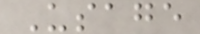Usage
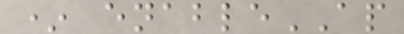* enableAP
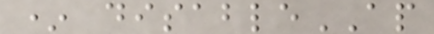* disableAP
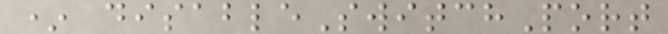* disableSwitchPort
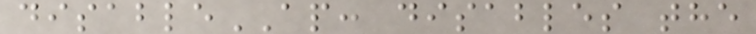disableAP: disables the
